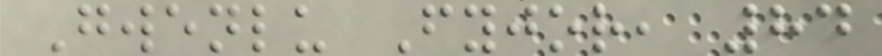Gwenlu Fyjor, 84
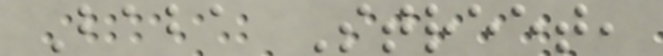Baba Street,
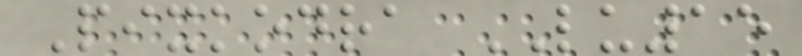Pixkodra LU15
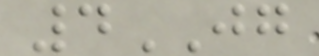4JG
